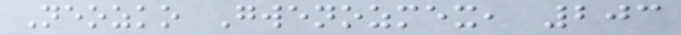Neozko Gwenozmex, 203
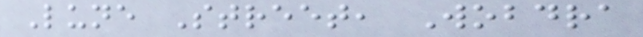Lune Street, Wobdra
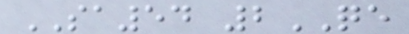SA54 2QE
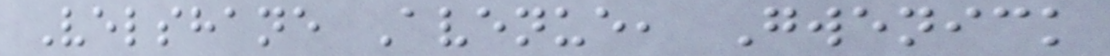Velshane Avenue, Gwenick
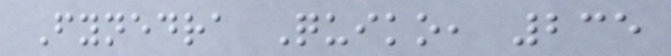Fynedra Quiko, 235
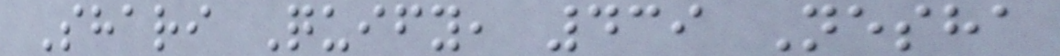Shari Quify, 439 Nesha
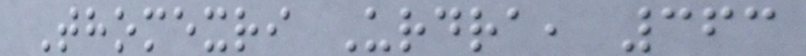Thomexri Urdra, 363
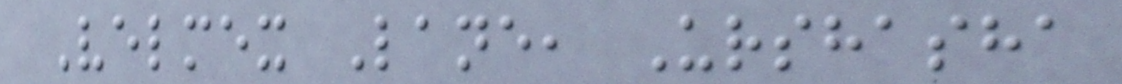Velmex Lane, Urshasha
